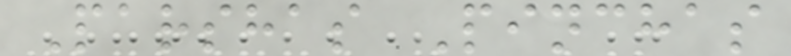Parshas Pinchas
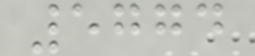5774
